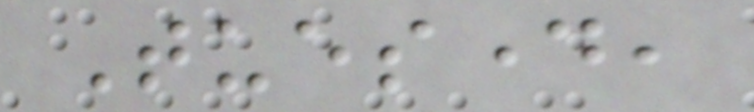Tuesday,
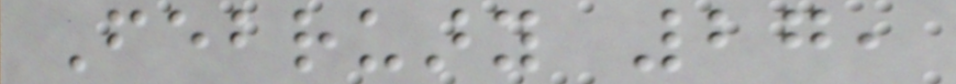February 27,
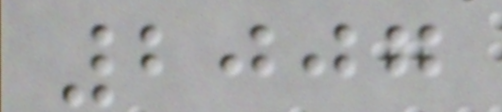2007
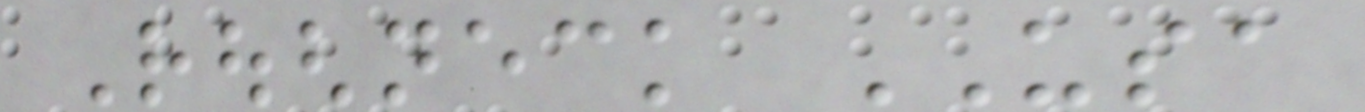Roughneck USA
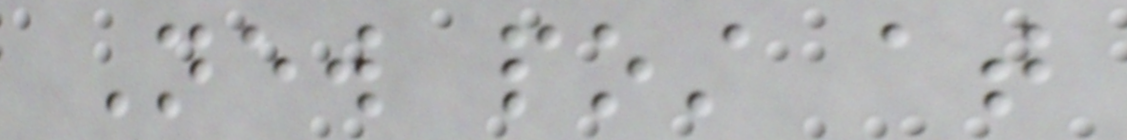New post at
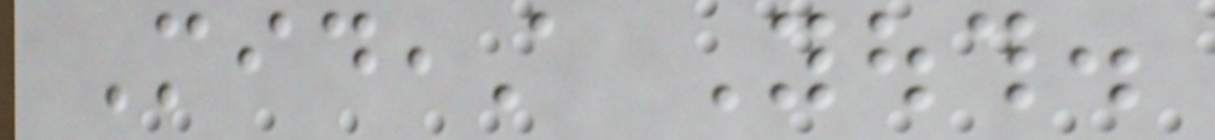Mideast Youth.
